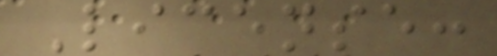License:
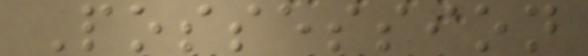Possession
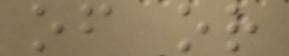of or
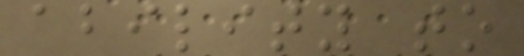ability to
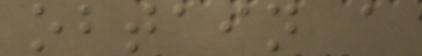obtain a
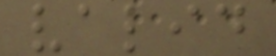valid
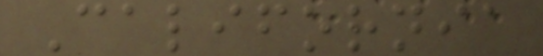California
